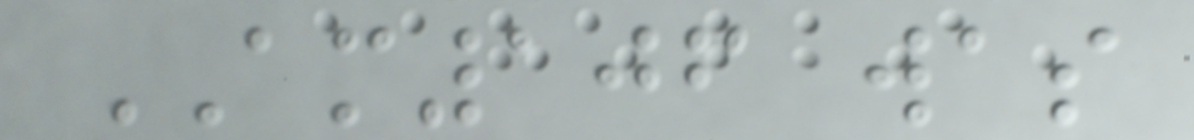AM106 was
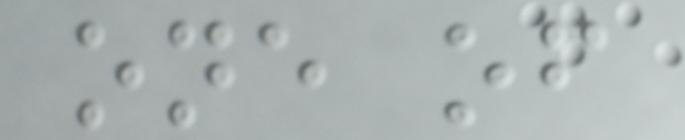one of
